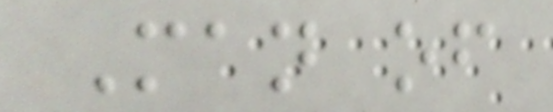Man of
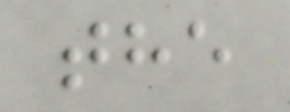the
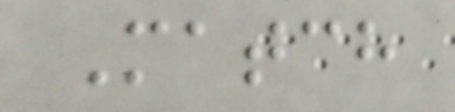Match
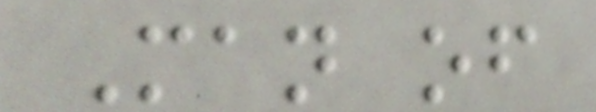Man of
